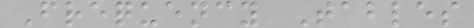Frequency Tables
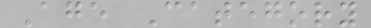Age Category
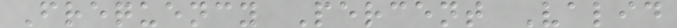Frequency Percent Valid
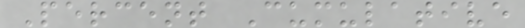Percent Cumulative
